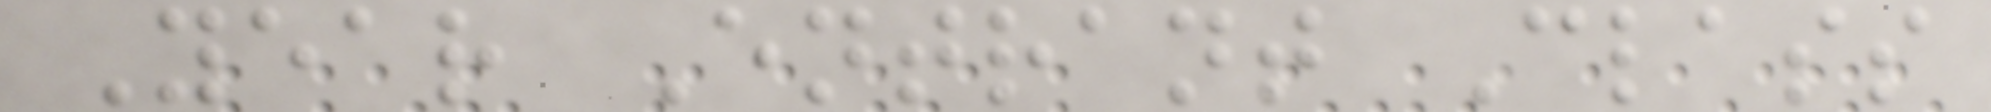Year Entrant Class
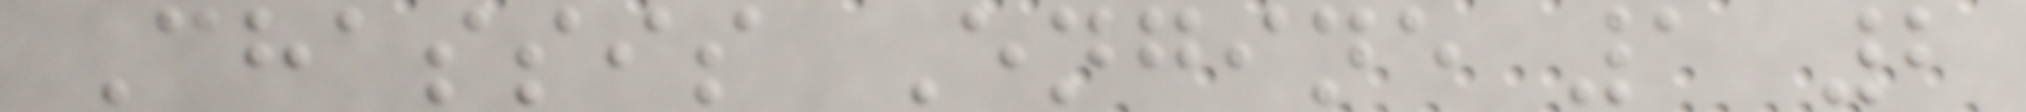Chassis Engine 1 2
